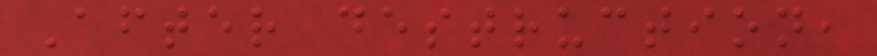After destruction,
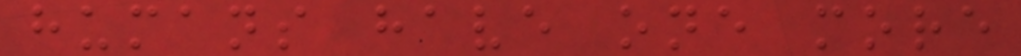humans have one more
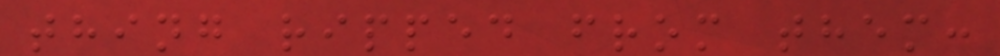thing ripped from them:
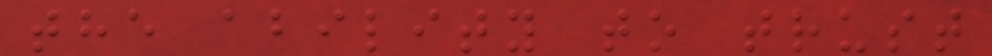the ability to trust
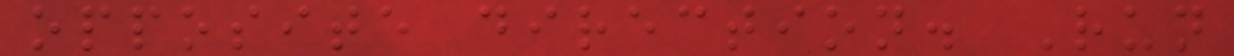opposite direction. Run
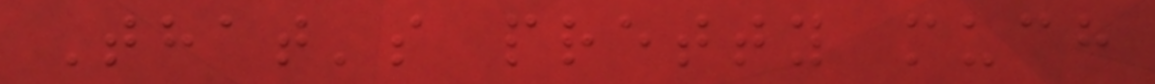That's pretty much
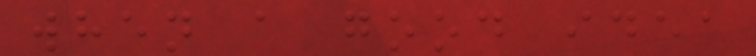when a good idea
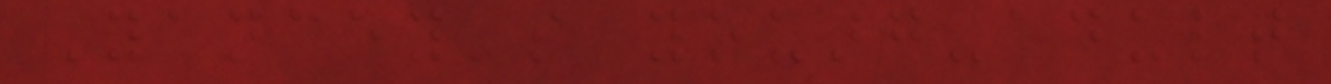Yancey's young-adult
